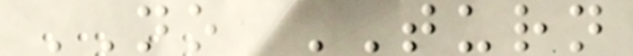NO TURN
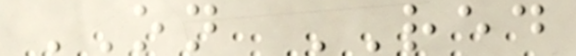ON RED
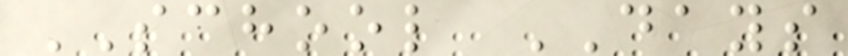SCHOOL DAYS
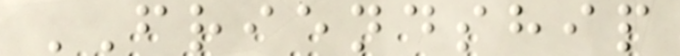FRIENDSHIP
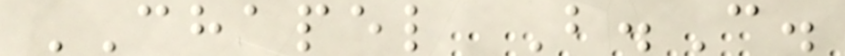CHAPEL B.C.
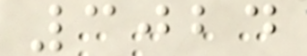3024
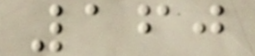160
